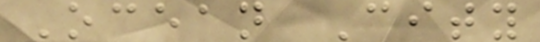Ocean City
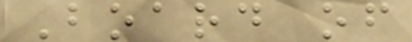Board of
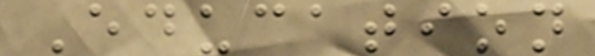Education
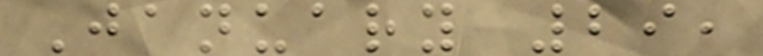January 29,
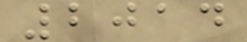2014
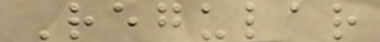Regular
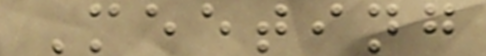Meeting
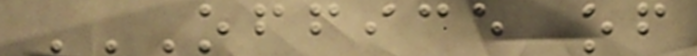OFFICE OF
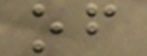of
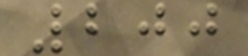200
